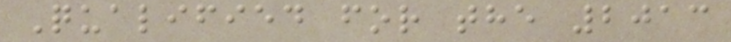Qualified for the 2013
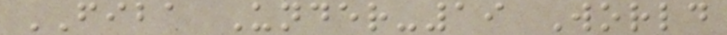FIBA Under-19 World
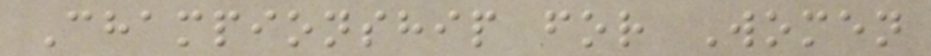Championship for Women
